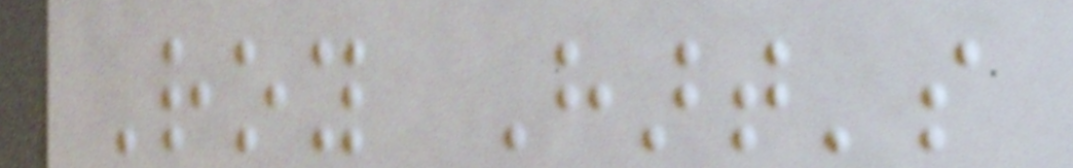Roy Hart's
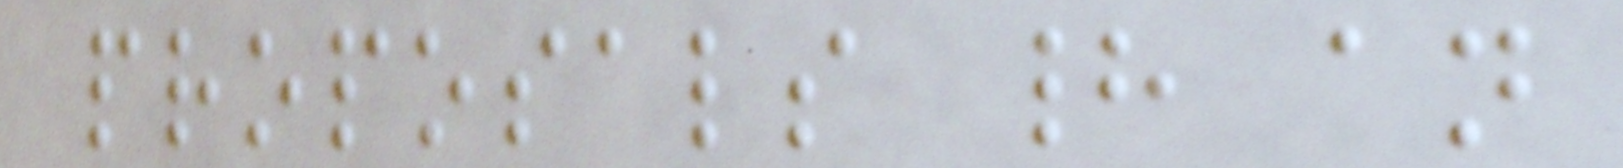proposals had an
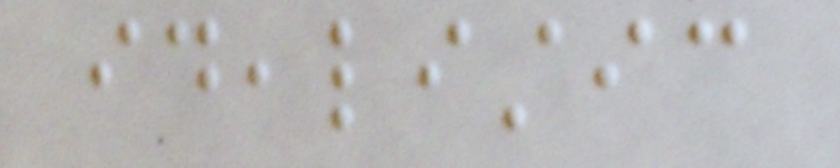idealistic
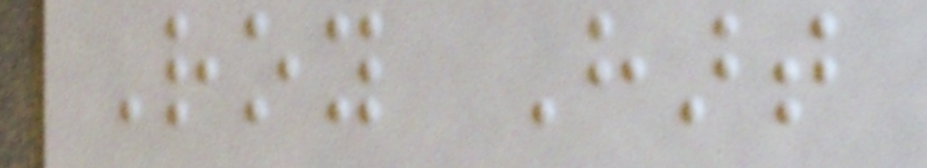Roy Hart
